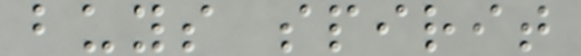buys spirit
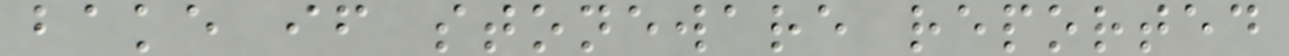bake if stoneware reported
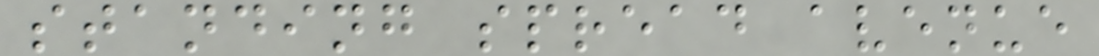standing spread avenue
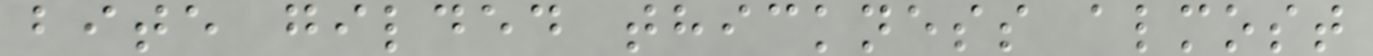bite gilded thickness almost
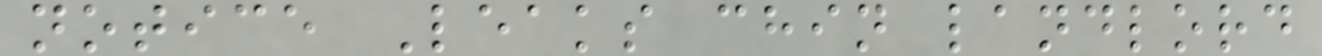notice Leaks chin landlord
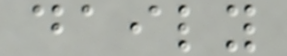daily
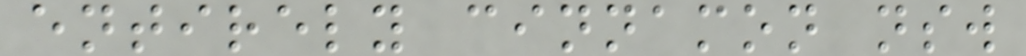entirely cinnamon nsw
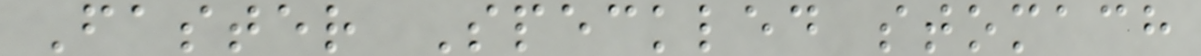Faster Speckled stomach
